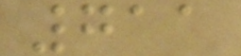711
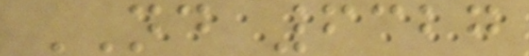ND 6327
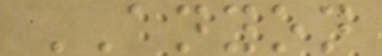ANYON
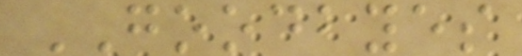GOODBYES
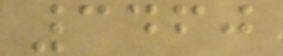3460
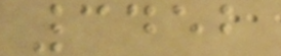3452
